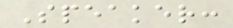Speaker:
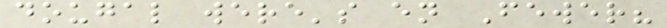dougal were's en Fewer?
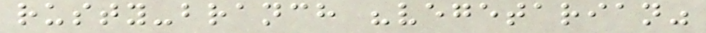rusty-branch "vegetarian"
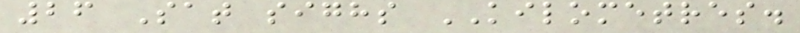26 Sat sighs KILOMETRES.
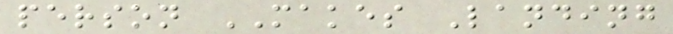person MAKES Landing
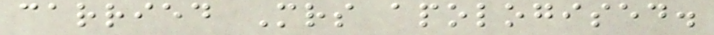carried Mrs apologised.
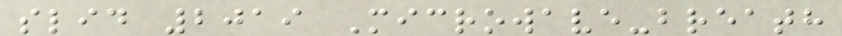slid 2019 Microwave-breath
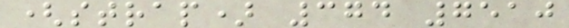(strap) 374 7510
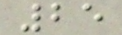25
